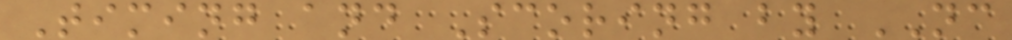Timing and Scoring by NC
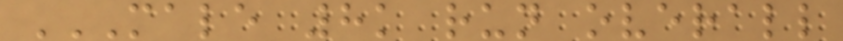MALE 8K RUN OVERALL
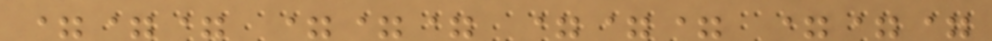=== === === ===
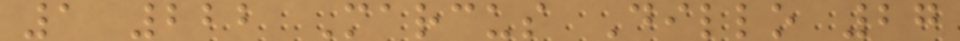1 222 Marcus Dillo 27
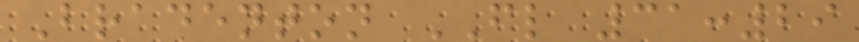Bradenton FL 31:29
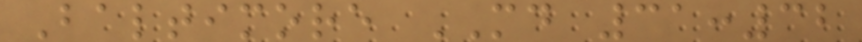Baltimore MD 31:32
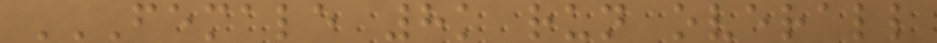FEMALE 8K RUN OVERALL
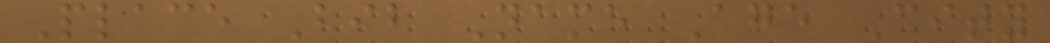Place Bib Name Age City
